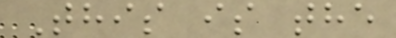This is the
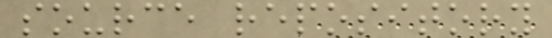source repository
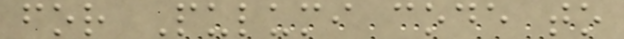for Pulumi code to
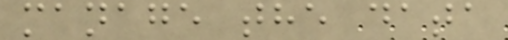manage the data
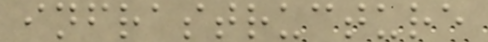infrastructure
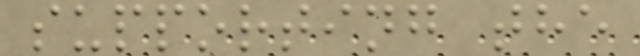supporting the
